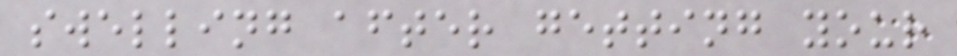swelling after getting your
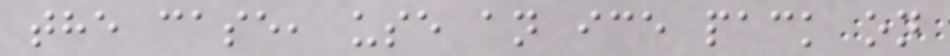the case, use an ice pack on
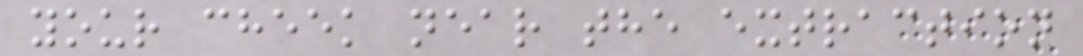your cheek near the extraction
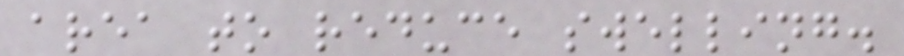area to reduce swelling.
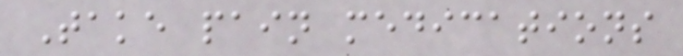Take pain medications
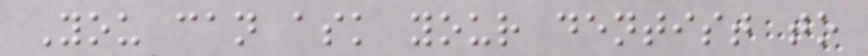You can ask your dentist to
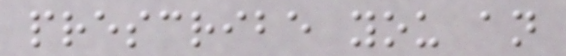prescribe you an
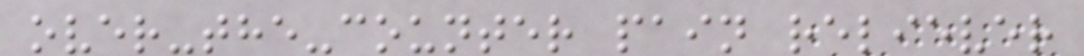over-the-counter pain reliever
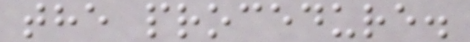the procedure.
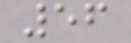56
